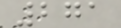271
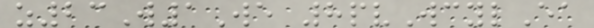z23W1We 8pvWcylEa
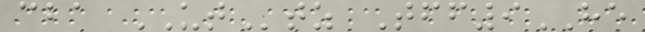cba UTtz Tff9HE
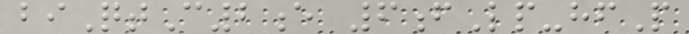biQtC2e 6fLp-hfP
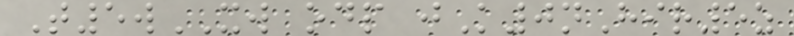T5wXW odp jK0nHir5z
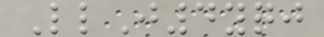LlJ4yqj
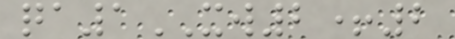qa1XW2+2
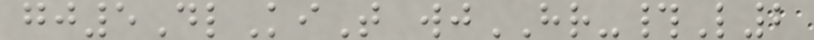gj5DlKiT wjHR-#L2
